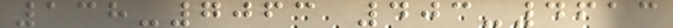138-7063 403-4613
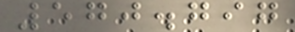570.797
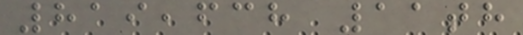819,638 11th
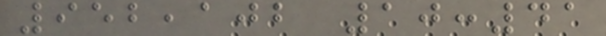952,102 10:41
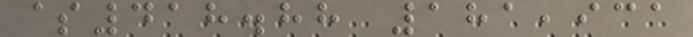$418.88 181,931
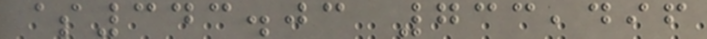$343.03 733,496
